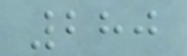280
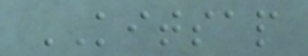KITSAP
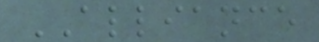ALLIANCE
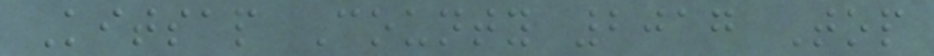Kitsap County 2017 Top
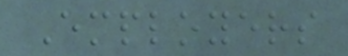Employers
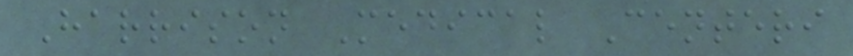Harrison Medical Centeri
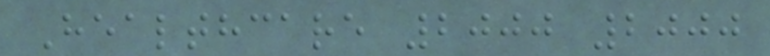Healthcare 2000 2000
